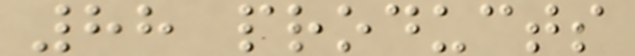88 products
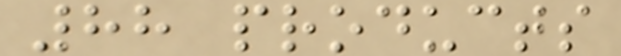88 products
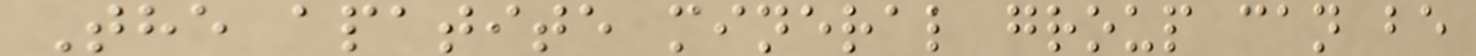The apatite mineral group can be
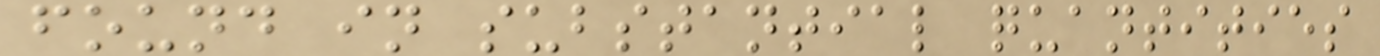found in substantial quantities
